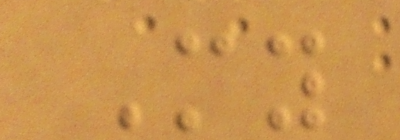My
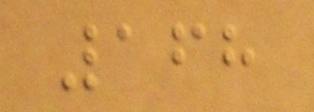168
